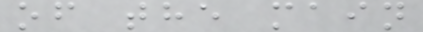of the main
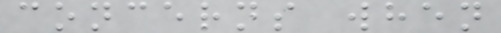concerns when
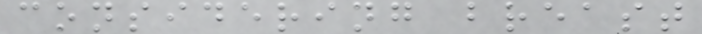considering breast
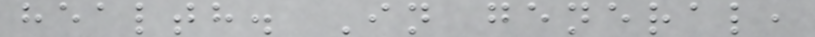health. In general,
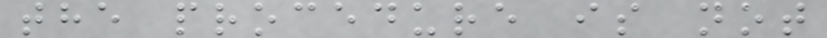the procedure is not
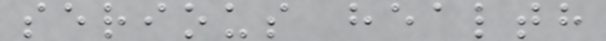serious health
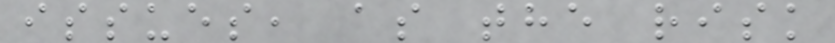issues, as the risk
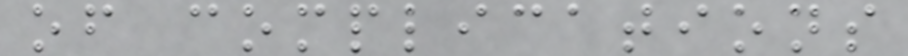of complications
